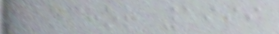Anchor 1999
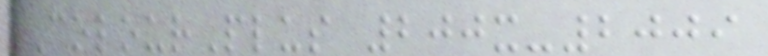ColourPlus 200x-2009
